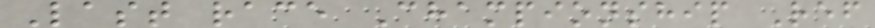Last race Championship Ref
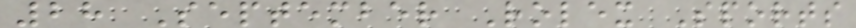28 September Rolex Sports
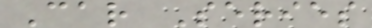Car Series
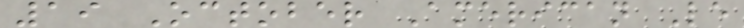19 October American Le
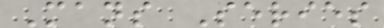Mans Series
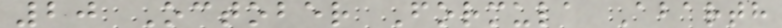20 October Formula Abarth
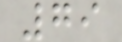79
